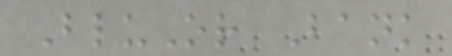BluOr Bank
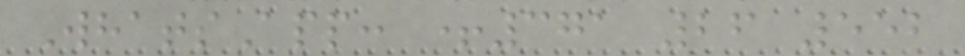WhatsApp: +371 26 552
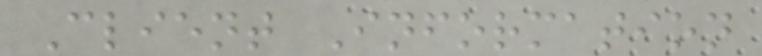Client Information
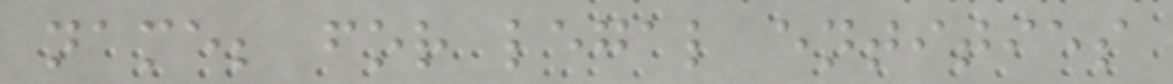name; for legal entities
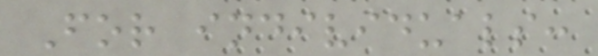For individuals:
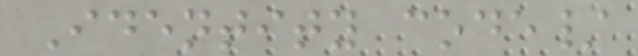Identity code/
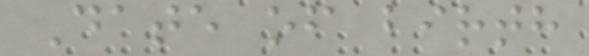Date of birth
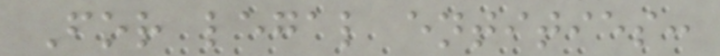For legal entities:
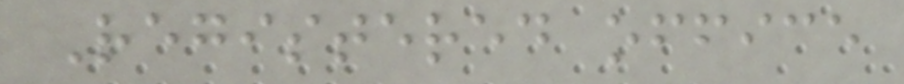Registered office
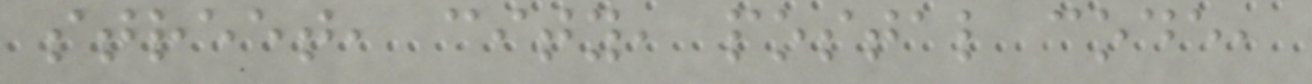street, city, postal code,
